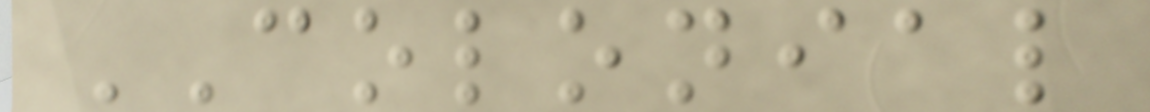COLONIAL
